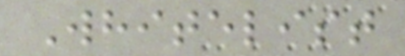Whitelist
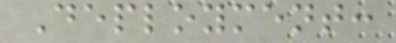Deployment:
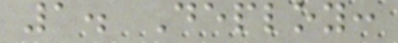1. Deploy:
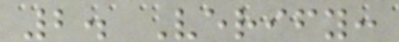2. Verify:
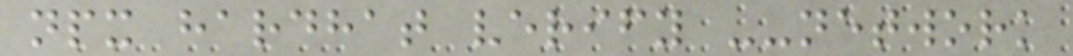npx hardhat verify --network
